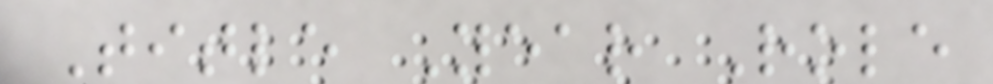Title Year Role
